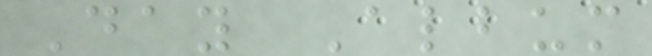Day Album
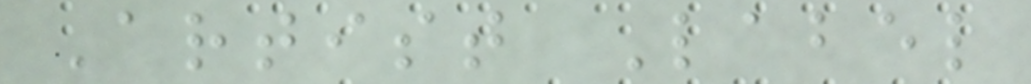Artist Label
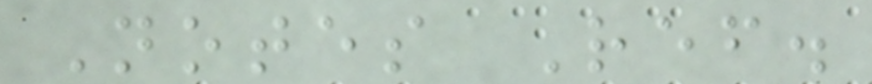Notes Ref.
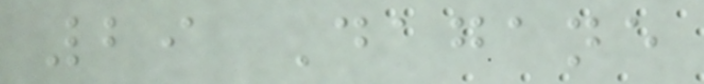29 Dagane
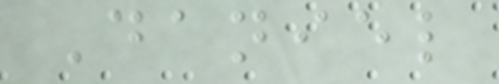Daniel
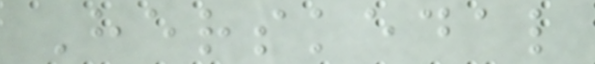Herskedal
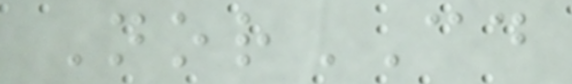NorCD
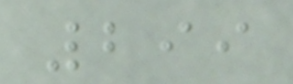299
